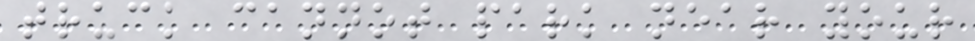truck cannot park near your
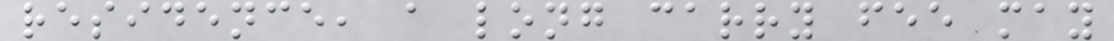residence, a long carry fee may
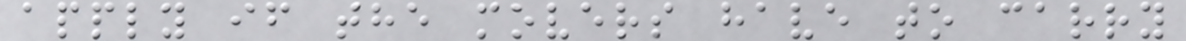apply if the movers have to carry
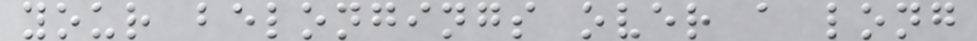your belongings over a long
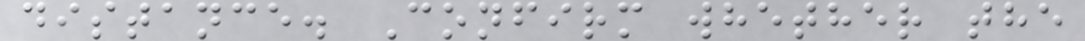distance. Confirm whether the
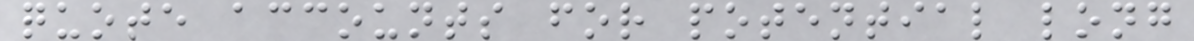quote accounts for potential long
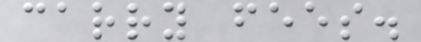carry fees.
